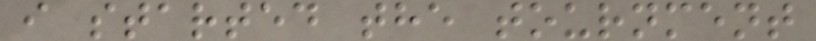i started the tournment
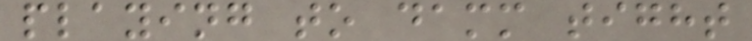playing to damm tight
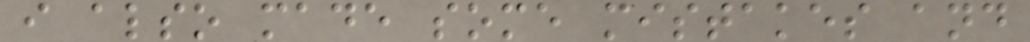i also made some mistakes and
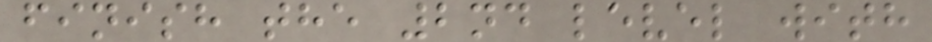finish the 2nd level with
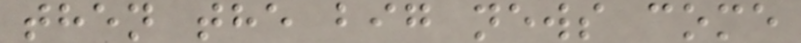then the big news come
